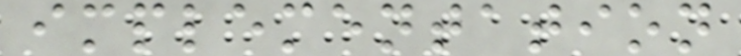implementation
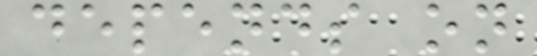depends on
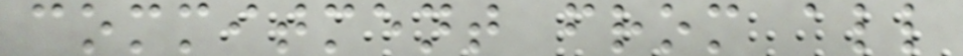commitment from all
